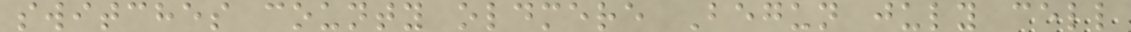switches county oldmere Begun july cell
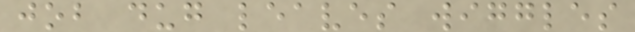job dug leaves wiggles
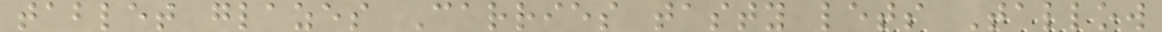tablet glazes Carries tasty lets Tallow
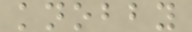knobby
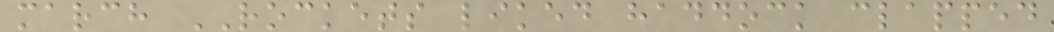march ROCKETS liked haddock clapped
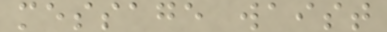message waist
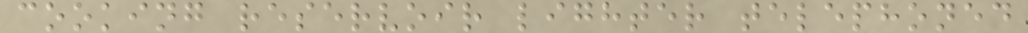cooking reservoir lighter telephoned
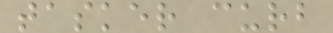tasker curb
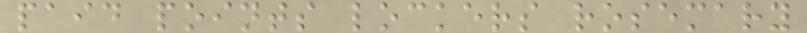paid points lockers rosemary
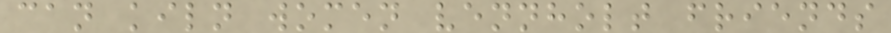can kiln women vennholt friends
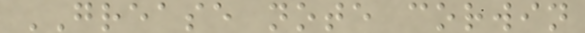GREASE note corwin
